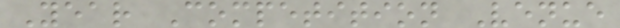Year Competition Venue
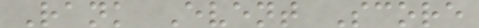Rank Event Score
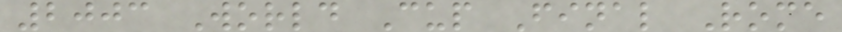2003 World Cup Final Rome
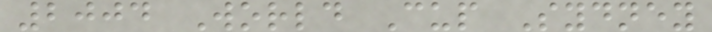2004 World Cup Sydney
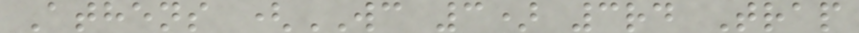Athens (WC 3) 3rd Trap
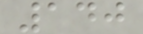140
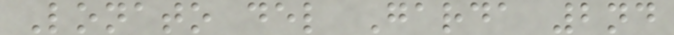Lonato del Garda 2nd
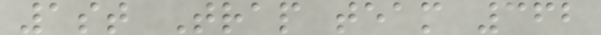1st Trap team 362
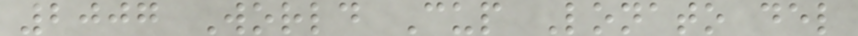2007 World Cup Lonato del
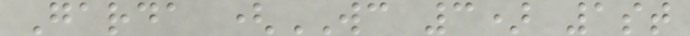Garda (WC 3) 1st
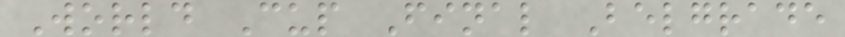World Cup Final Belgrade
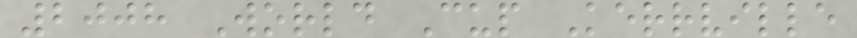2008 World Cup Kerrville
